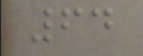64
